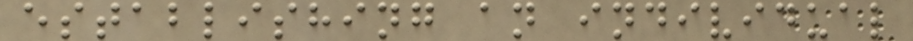establishing an individual
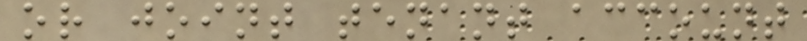or joint tenant account
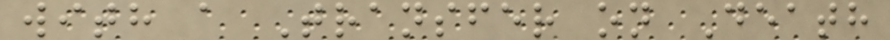with a Transfer on Death
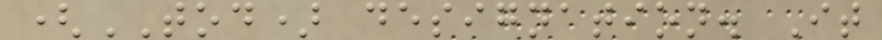(TOD) designation. It
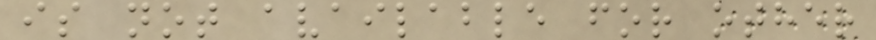is not available for other
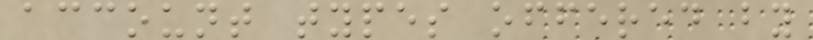account types offered by
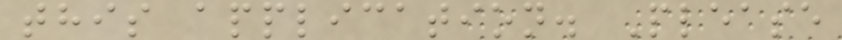this application. Please
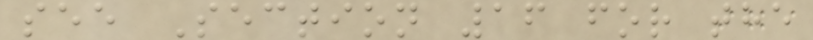see Section 16 for the
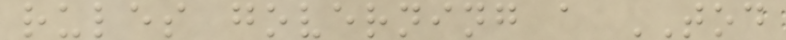rules governing a TOD
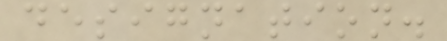designation.
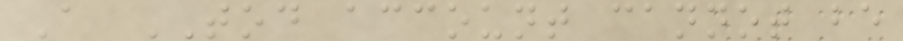A TOD account cannot be
